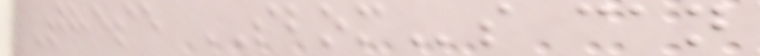These SBOMs can
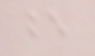be
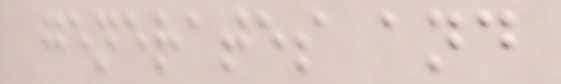generates and
